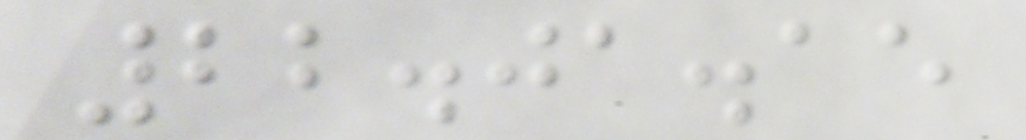22.01.15
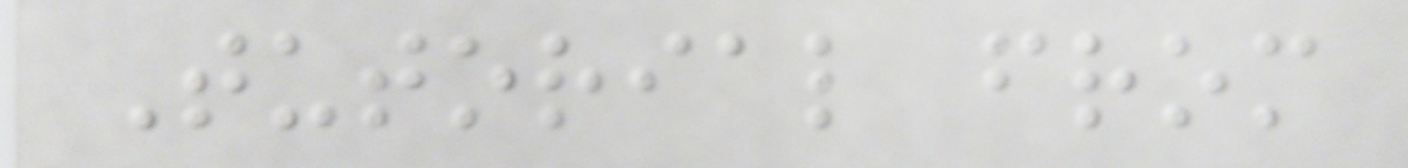Tutorial from
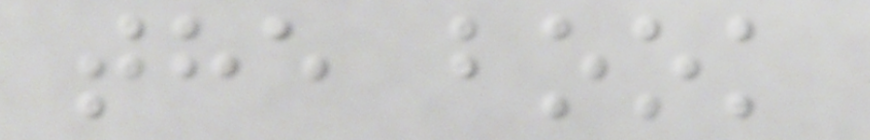the book
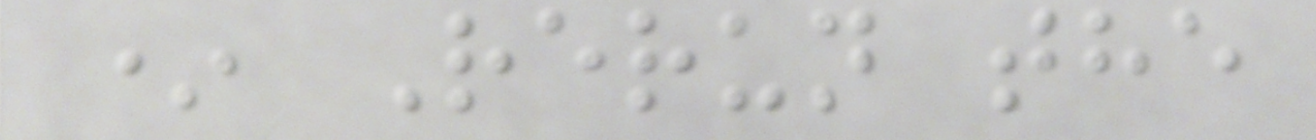* Rerun the
